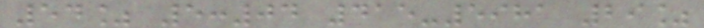54% 5:04 415-5981 29%
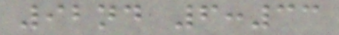92nd 6:33
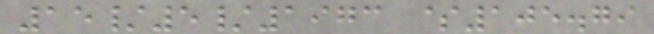15/5/1973 $105.79
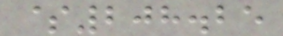$208.25
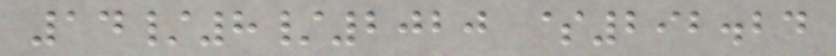14/8/2020 $292.24
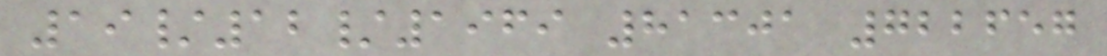19/12/1969 81301 722657
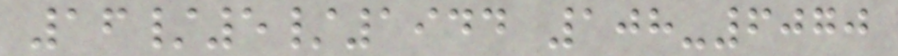16/5/1944 108-6070
